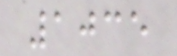1035
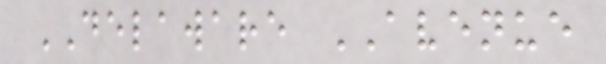DELAWARE AVENUE
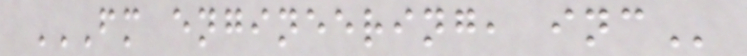FM ENGINEERING, INC
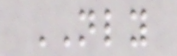NLY
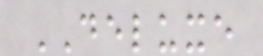DELUXE
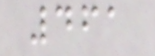461
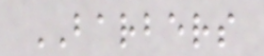BARBERS
